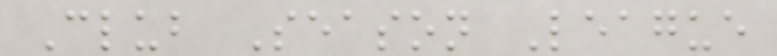Club Season League
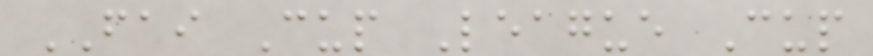FAI Cup League Cup
